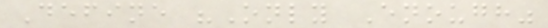Define "Only Enough"
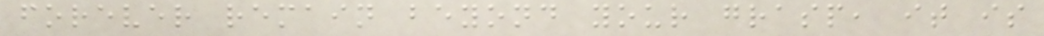forever remain beyond your grasp, it is
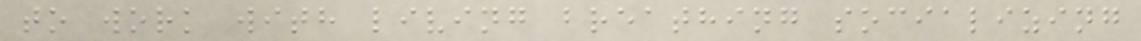to work with living breathing socializing
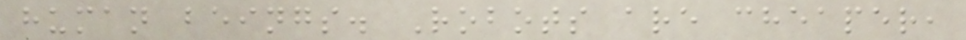human beings. Robots are cheaper,
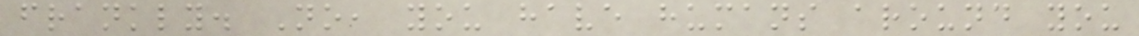frankly. No, you have humans around you
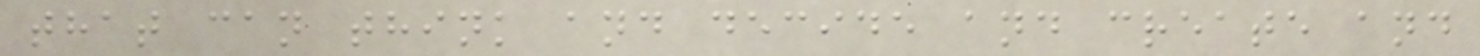that can think and decide and create and
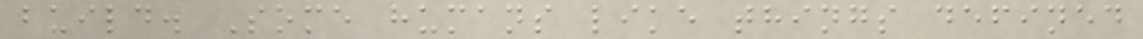build. Some humans like things defined
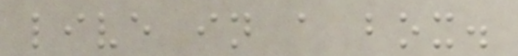live in a box.
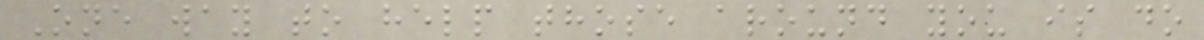One way to help those around you is do
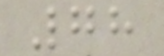78
